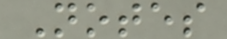Notes
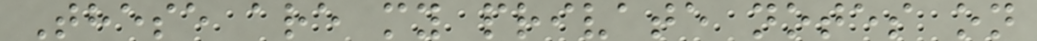These are my private notes on
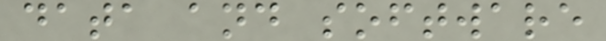data and software
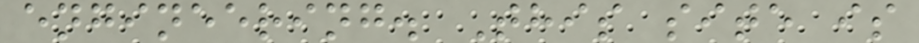engineering. This site is
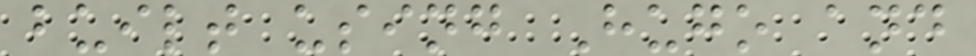built using Hugo and
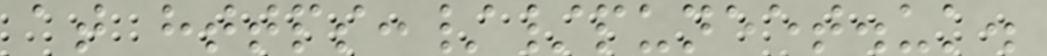at https://puneet.uk.
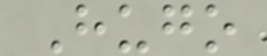Hugo
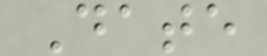Date
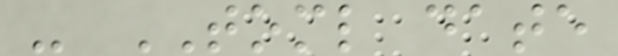- TOML date
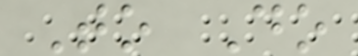To Do
